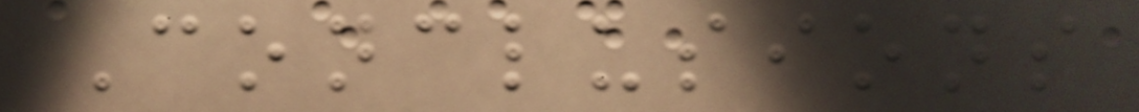Conclusions
